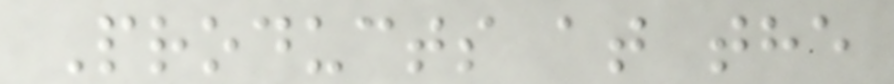Products at the
